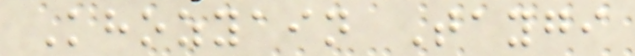Khozyain Taygi
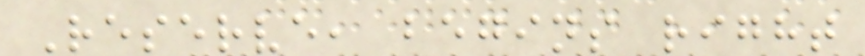Reserve, begins right
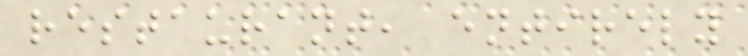restaurant, entirely
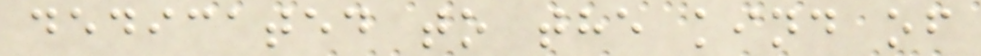dedicated to the kind of
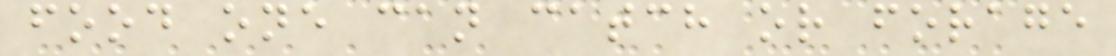food one can catch or forage
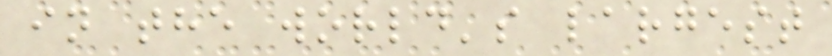in the world's largest
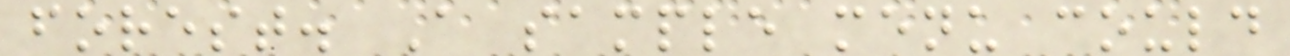forest. A sample menu could
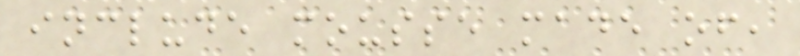include mousse made of,
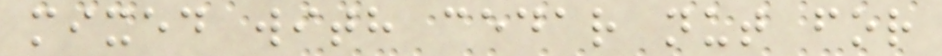mixed with cedar nut for
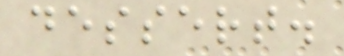dessert.
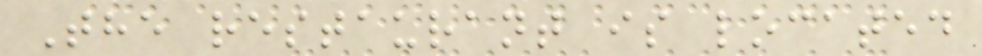The restaurant is located
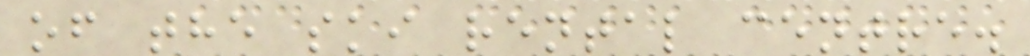of the ski rental centre.
